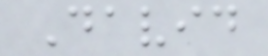David
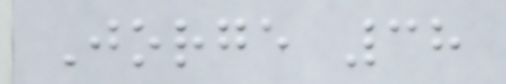Jorge 38
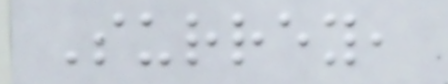Surrey,
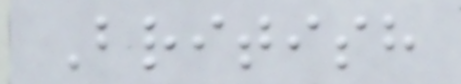British
